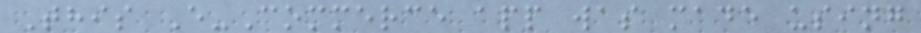This E-Commerce app was made using
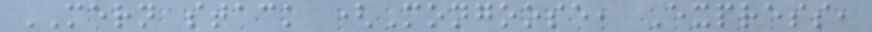MERN stack (Mongoose, Express,
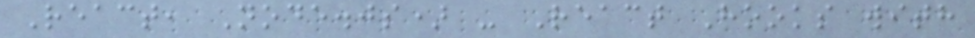React, Node.js) - React Hooks with
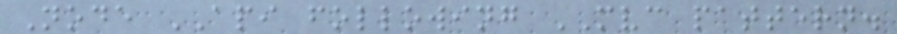Node API following MVC pattern.
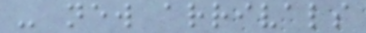- new arrivals
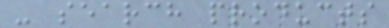- search products
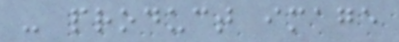- product image
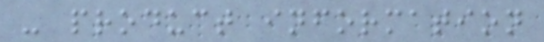- product information
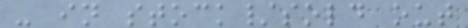- in stock/sold out
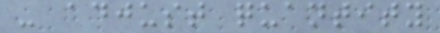- adjust quantity
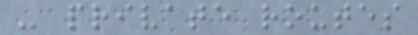- private routes
